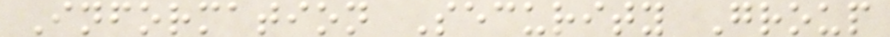Information Security Group
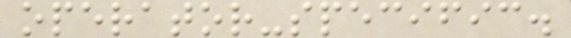operator-specific.
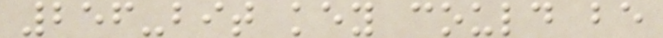256-bit key could be
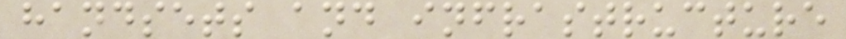handsets and infrastructure
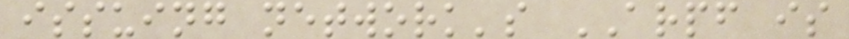issuing network's ARPF is
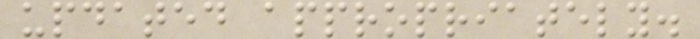updated appropriately.
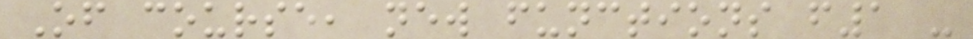Of course, new functions f1 -
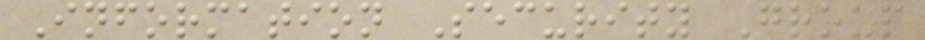Information Security Group
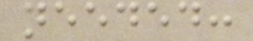needed:
